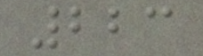223
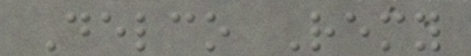Delco Remy
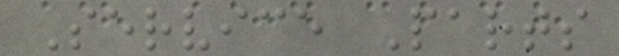Service Parts
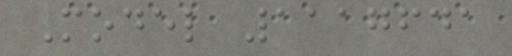Model 1117641
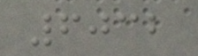6032
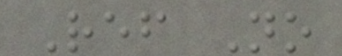Ref No
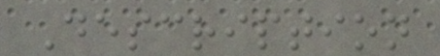Description
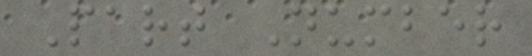Part Number
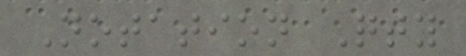Notation Qty
